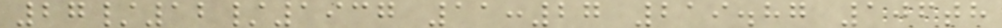27/12/1937 11:27 219.87 106th
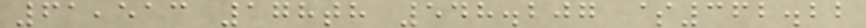61,513 178th 548.207 $362.22
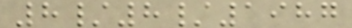8/8/1987
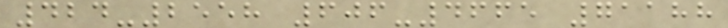424-2558 606-4665 71188
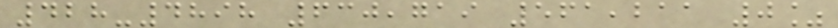428-4898 630,719 561,211 0%
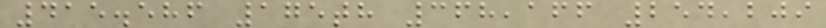415.586 175th 368,166 254,209
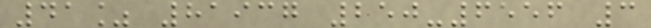41% 81937 250-6556 3
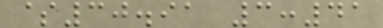$30.91 3:41
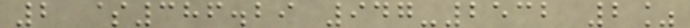2 $386.29 947-2532 2%
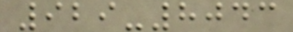929-8043
